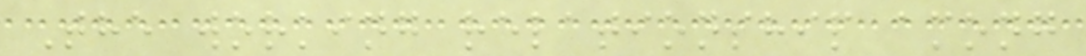The working relationship among
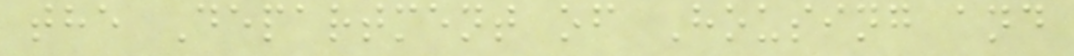the Department of Housing and
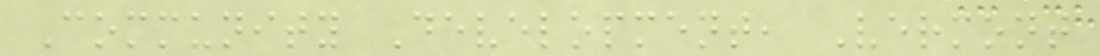Community Development, Vermont
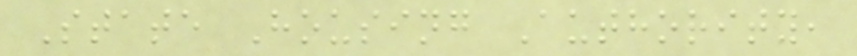State Housing Authority,
